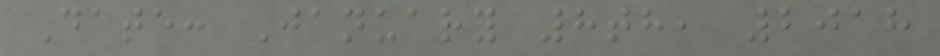Date: January 8th, 2018
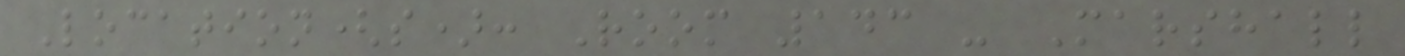Location(s): Room 143 - Marshall
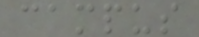campus
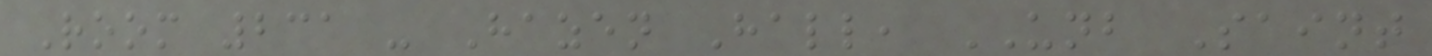Room 231 - Hazen Hall, UNB Saint
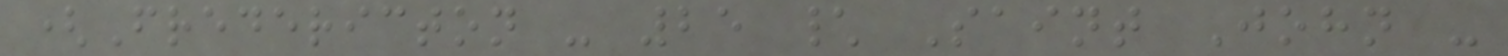(Fredericton - 25 \ Saint John -
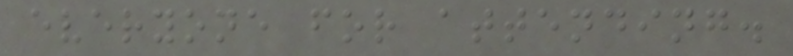everyone for attending.
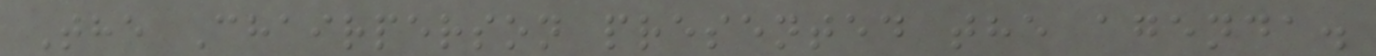The Chairperson presented the agenda.
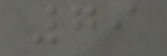79
